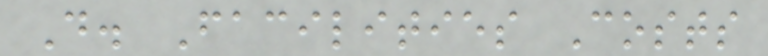D. Facilities Costs
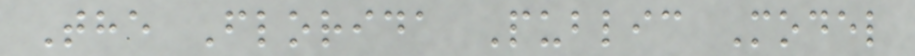The Florida Public Model
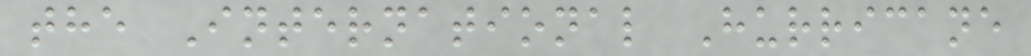the International Hurricane
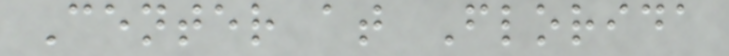Center at Florida
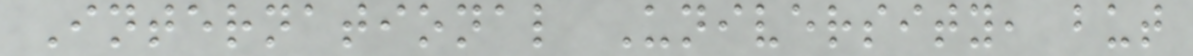International University, but
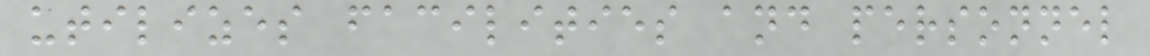utilizes facilities and personnel
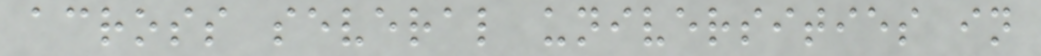across several universities in
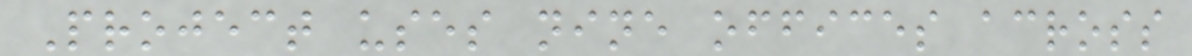Project uses nine offices across
